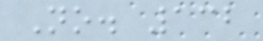No. 132
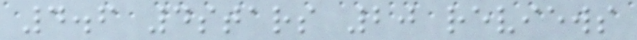4.6 4stars 20 reviews
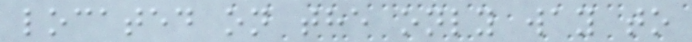located on the only way to
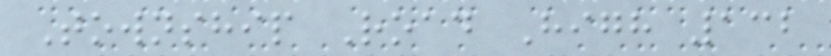Township Road High 132
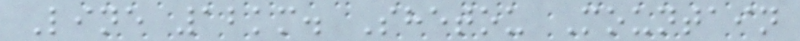Line 12km. Shetou Mountain
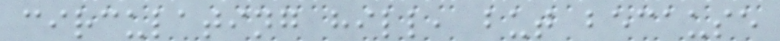circulating hill, but because
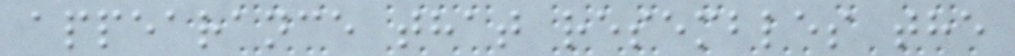appearance that resembles the
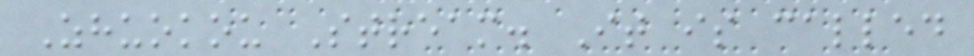Zhuokou Stream. It is called
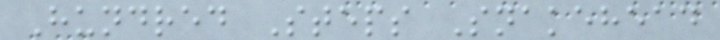Hundred Steps Snakehead
